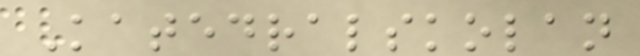Katedralskolan
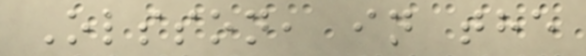Olsson, in the
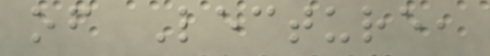of Lecture,
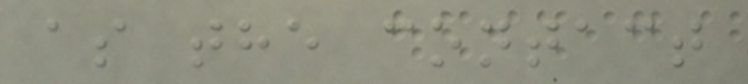as the contact
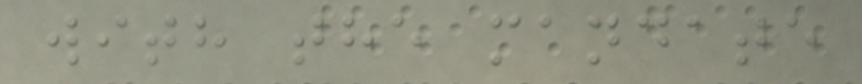with the mandate
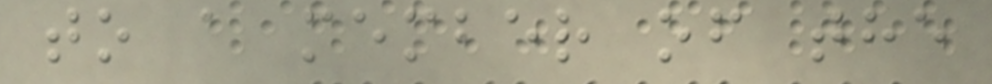to a member of the
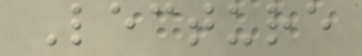Lecture
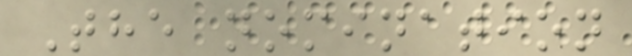The nomination
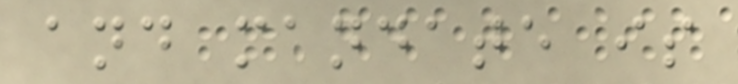and mandate is
